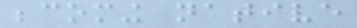becoming native
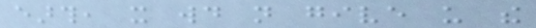earth, it would not give us the
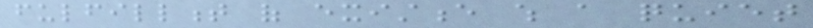fulfillment of existence which a quiet
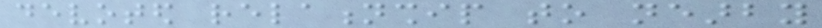devoted relationship to nearby
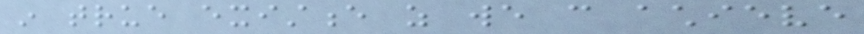in true existence as we can achieve
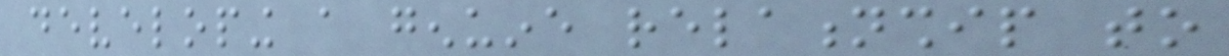developing a genuine relationship to
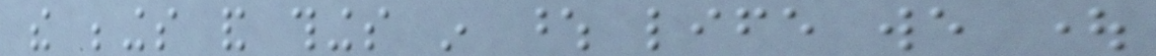the beings and things in whose life we ought
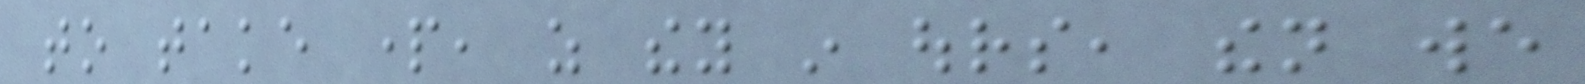to take part, as they in ours, then we
